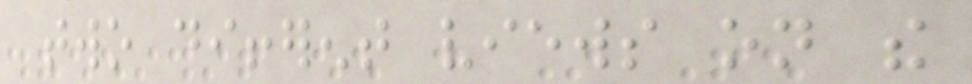two different views on the
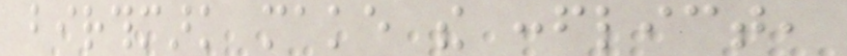birthmark make the conflict,
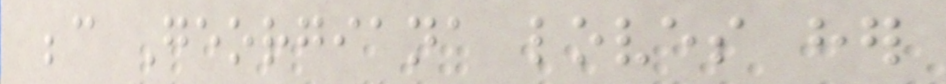because Georgiana loves her
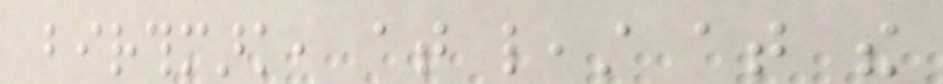birthmark, at least at the
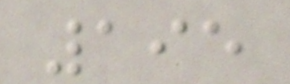195
